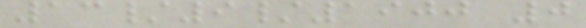13/9/1900 0
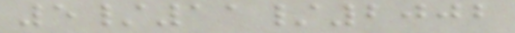5/11/2002
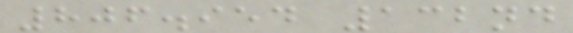806.954 132nd
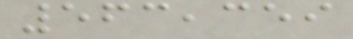563,359
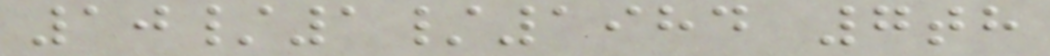10/1/1984 7th
